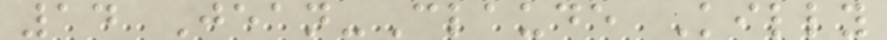14 Jean-Claude Killy
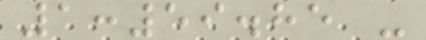1:59.85 -
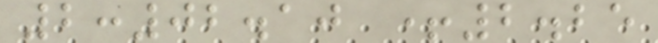2:02.10 +2.25
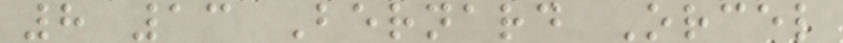8 13 Bernard Orcel
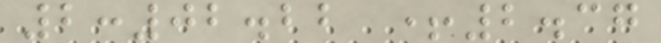2:02.22 +2.37
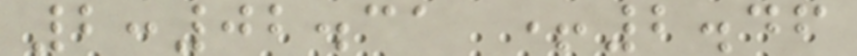2:02.31 +2.46
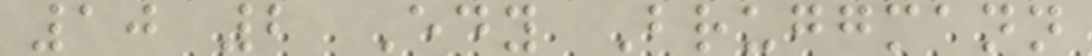10 2 Edy Bruggmann
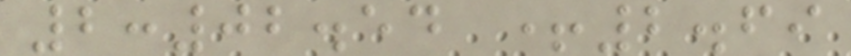2:02.54 +2.69
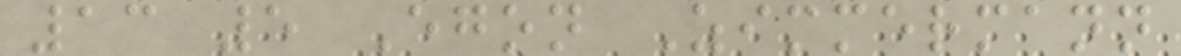13 5 Egon Zimmermann
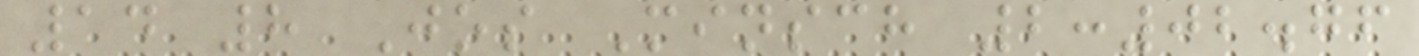14 8 Jos Minsch 2:02.76
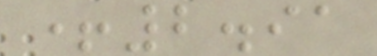+2.91
